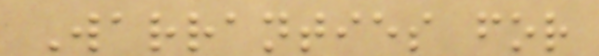Warranties for
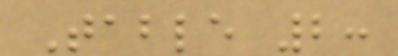Table 2:
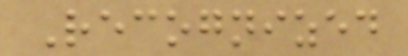Recognized
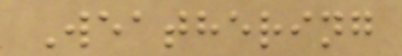Weathering
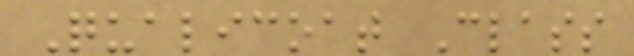Qualicoat Class
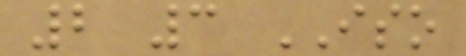2 3 ISO
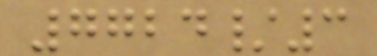7724/3
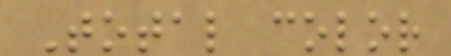Total color
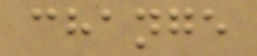change
